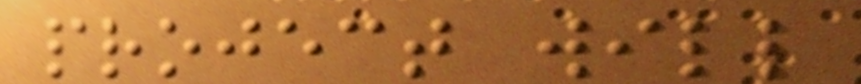project will
